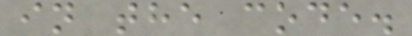in the code.
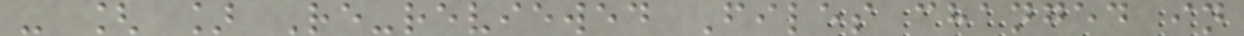- [ ] Re-reviewed Files changed in
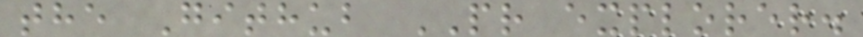the Github PR explorer.
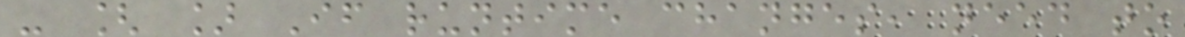- [ ] If runtime changes, need to
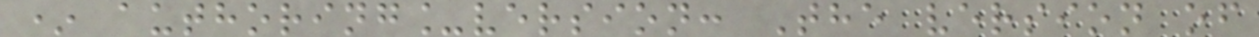* authoring_version: The version of
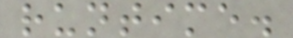runtime.
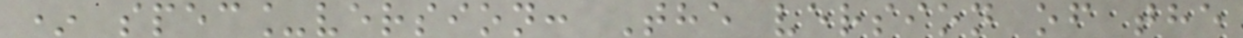* spec_version: The version of the
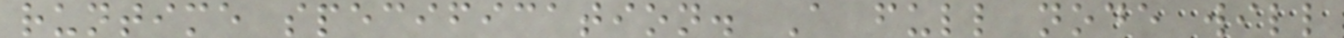runtime specification. A full node will
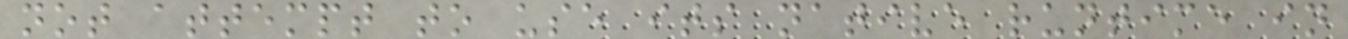not attempt to use its native runtime in
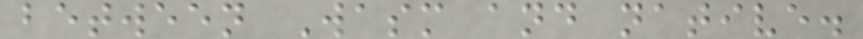between Wasm and native.
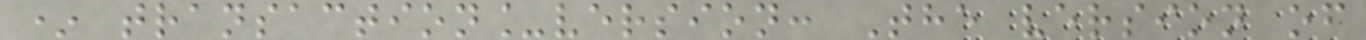* transaction_version: The version of
